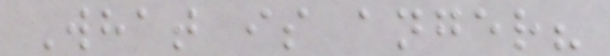What is anger?
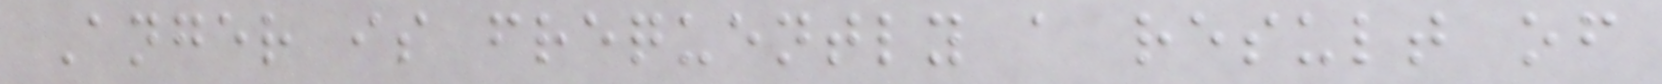Anger is frequently a result of
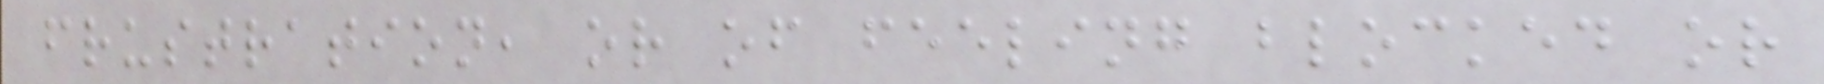frustration, or of feeling blocked or
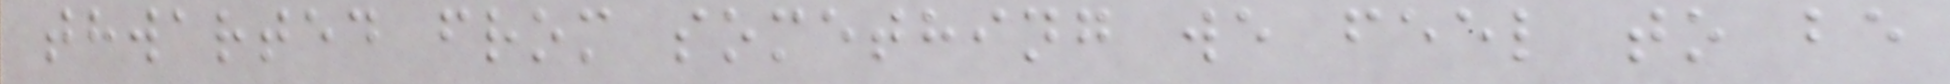thwarted from something we feel to be
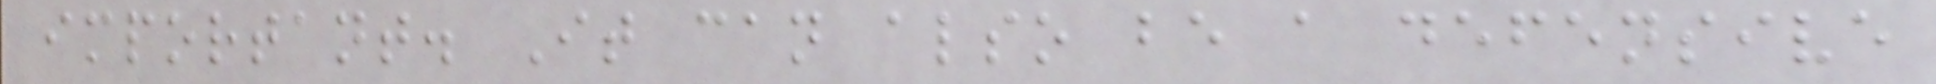important. It can also be a defensive
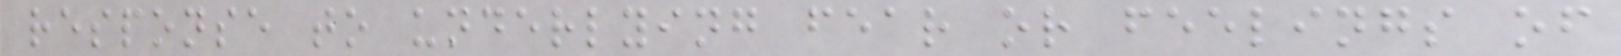response to underlying fear or feelings of
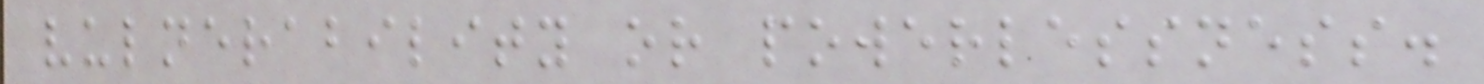vulnerability or powerlessness.
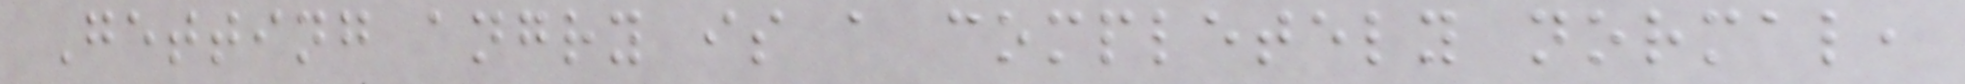Getting angry is a completely normal,
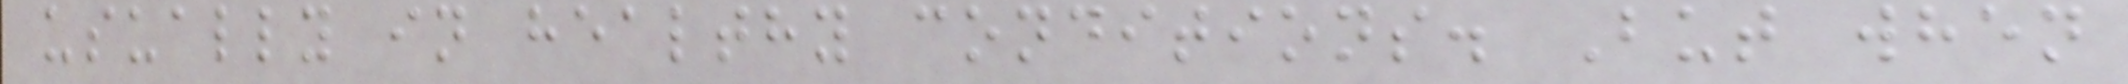usually in healthy conditions. But when
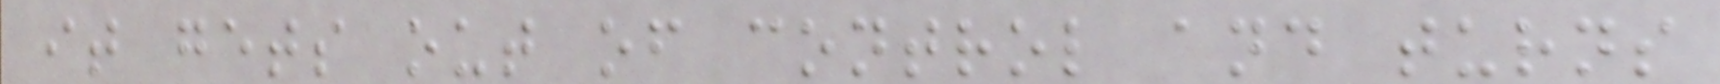it gets out of control and turns
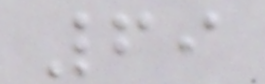69
